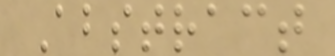Abstract
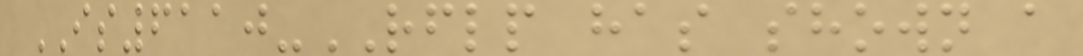IS6110-RFLP has shown a
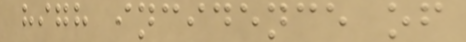high incidence of
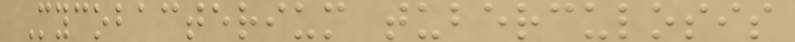Mycobacterium tuberculosis
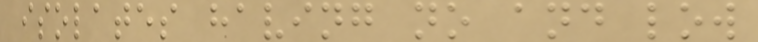isolates having no and low
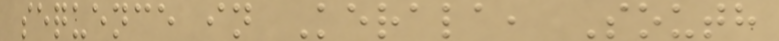sequence in Kerala, South
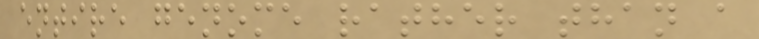entire genome rather than a
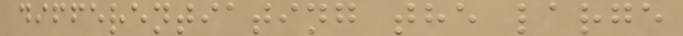differentiating the large
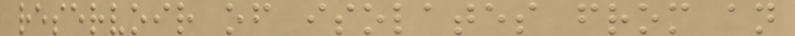reservoir of isolates from an
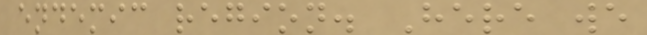endemic region. Here we
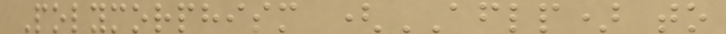Polymorphism (AFLP) to
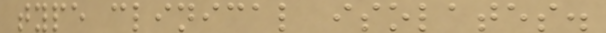type clinical isolates.
